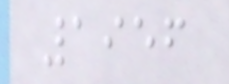1956
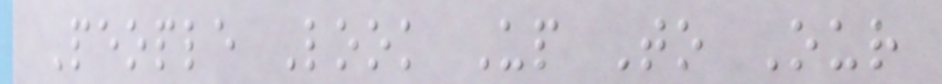People Look Up To Our
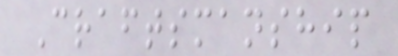Craftsmanship
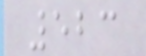523
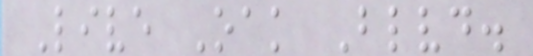Live Oak Blvd.
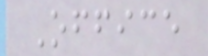Office
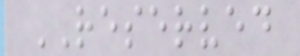RESERVED
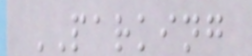PARKING
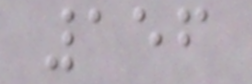156
